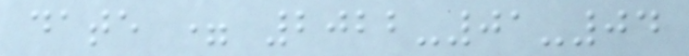date = 2022-01-04
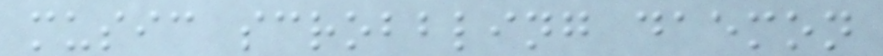music scrobbling daemon
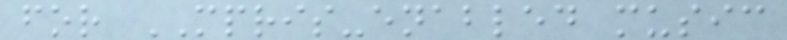for MPRIS-enabled music
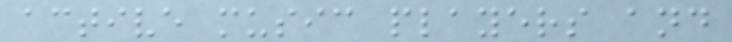active music players and
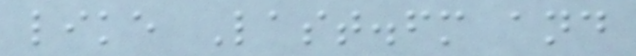like Last.fm and
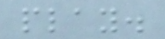play.
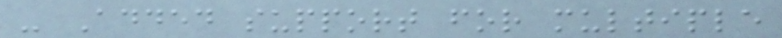- Added support for multiple
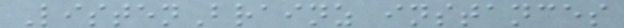ListenBrainz instances
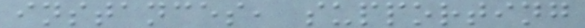instances, supporting
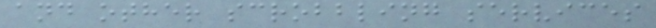and other scrobbling services
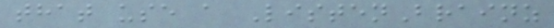that use a ListenBrainz
